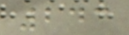243
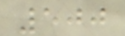500
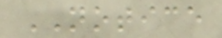NOTICE
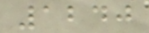1240
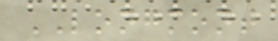LONGMONT
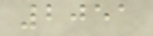2051
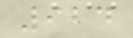924
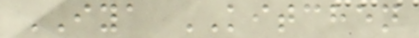IYA KITCHEN
